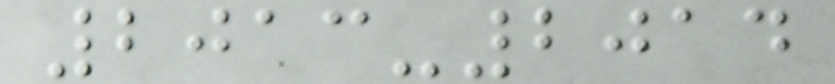2013-2014
